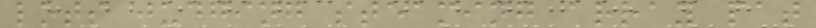lots judging steaming array pat
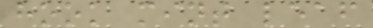hook mint leaf
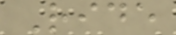Ride
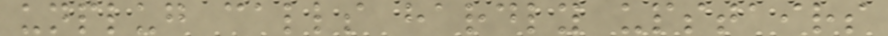unplug calls hardly upstairs
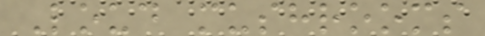Loud mushrooms
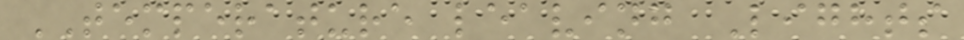TEMPERATURE leaving Lights
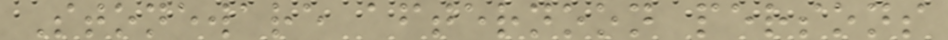Stoneware afternoon persons
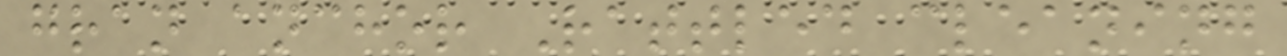gran anchor Rattled cleaning
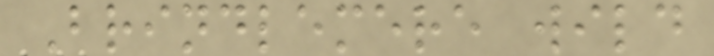Brindlemere wild
